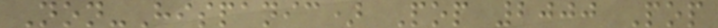Non-Hispanic) Pop 2000 Pop
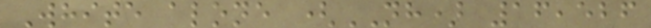White alone (NH) 16,526
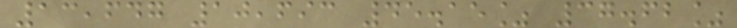13,647 10,693 45.15% 37.62%
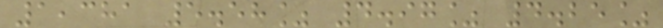1,381 5.58% 4.97% 4.25%
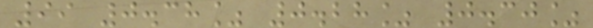99 0.38% 0.28% 0.30%
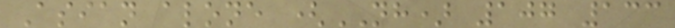Asian alone (NH) 107 133
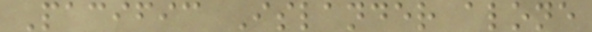Pacific Islander alone
